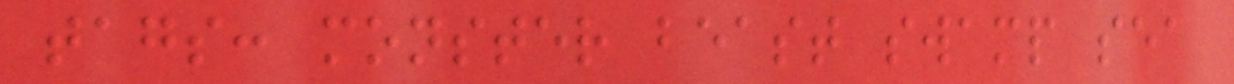tags: monster beast swamp sea
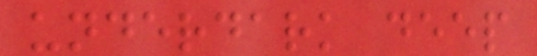underdark deep
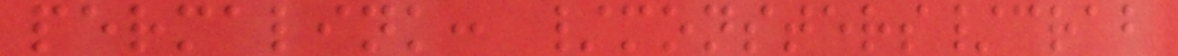permalink: /monsters/crab
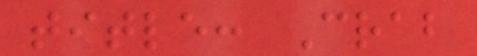title: Crab
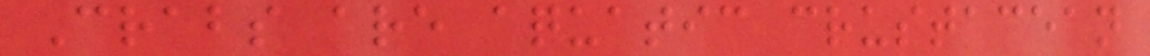Crabs are aquatic crustacean
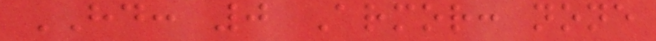HD: 0 Armor: none
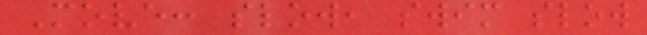Move: slow, swim slow
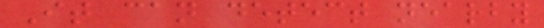It can detect nearby
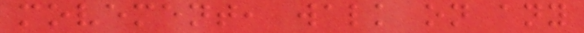movement, walk on any
